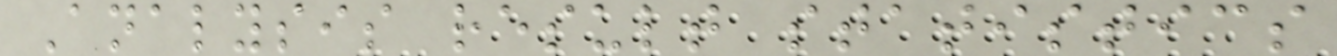Analysis result statistics
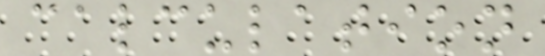calculation
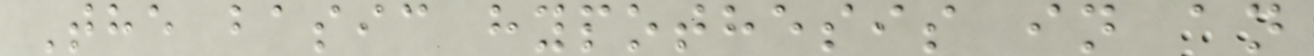The basic hypothesis in an
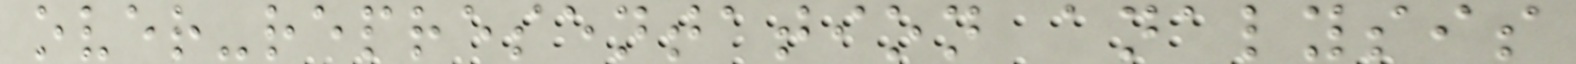over-representation analysis
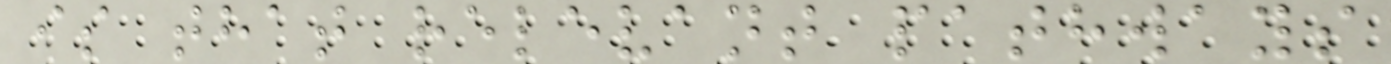is that relevant pathways
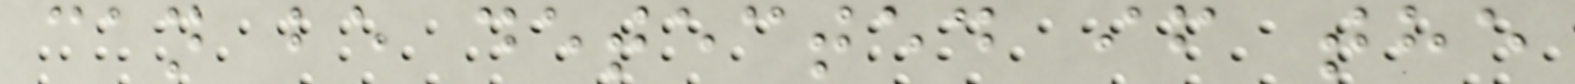can be detected if the
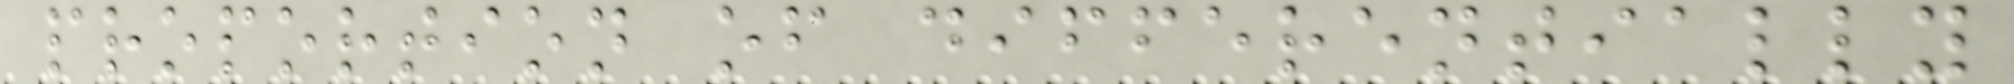proportion of differentially
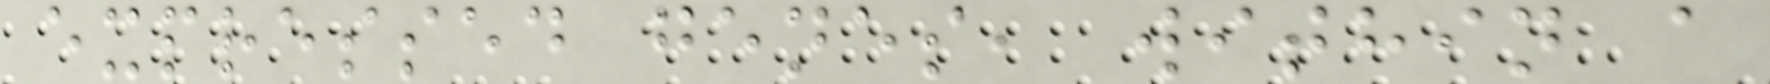expressed genes, within a
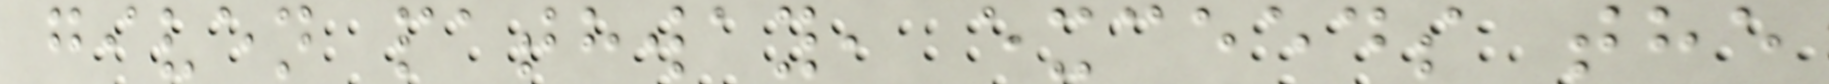given pathway, exceeds the
